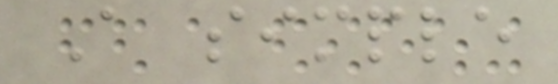A simple
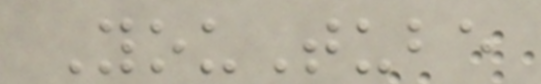YouTube
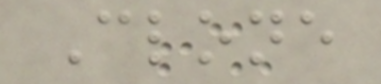Clone
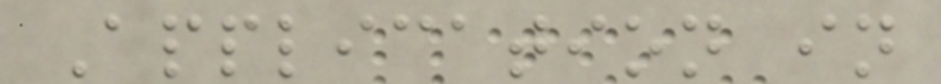Application in
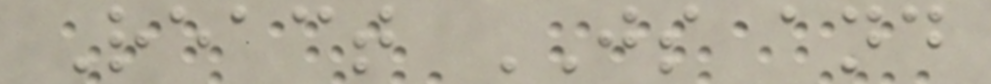React JS and
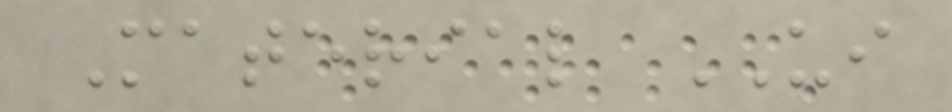Material UI
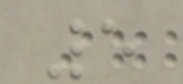5
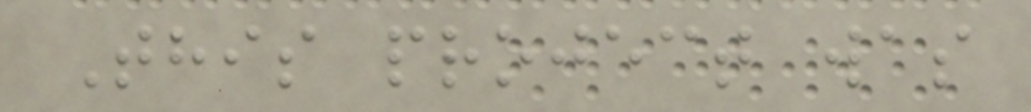This project was
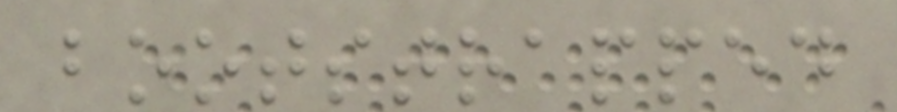bootstrapped
